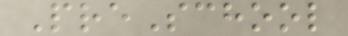PreSchool
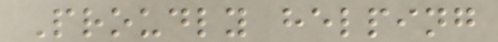Proudly helping
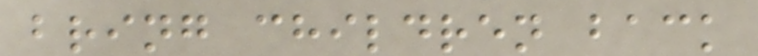bring children back
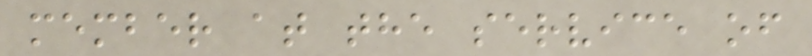member at the service of
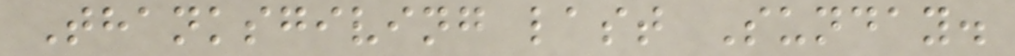Thanksgiving last Sunday.
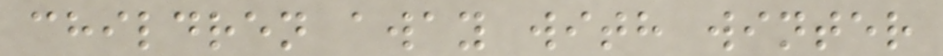children away with winter
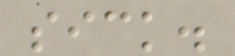sick.
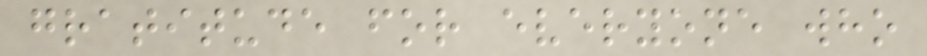gratitude for everyone who
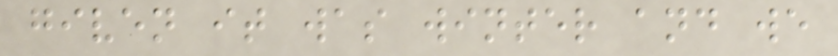given it was winter and we
